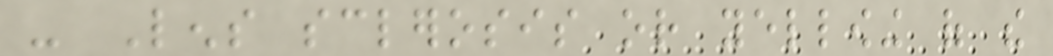- Lens sclerosis or yellowing of the
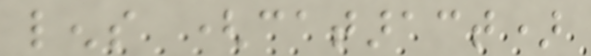lens (cataract)
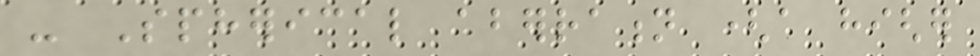- Spherical aberration (a higher
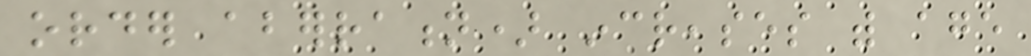order aberration) increases with age
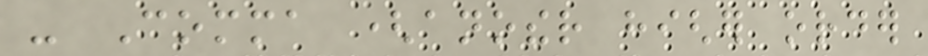- Comma (another higher order
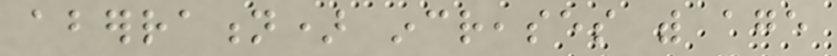aberration) increases with age
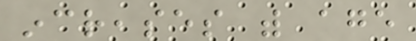increases with age
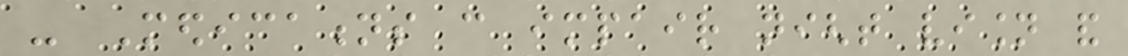- Medications can impair night vision and
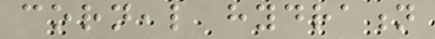corneal hydration
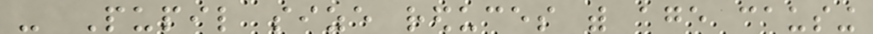- Pupil size reduces with age causing
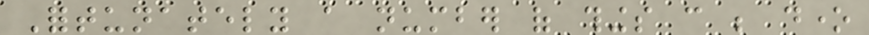Fortunately a number of things can be done
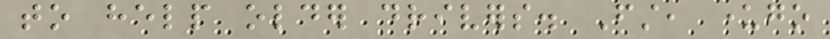to help older drivers. First, undergo
